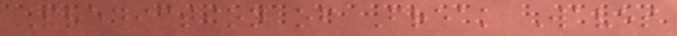Prediction of Freak Waves
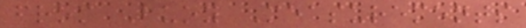from Buoy Measurements
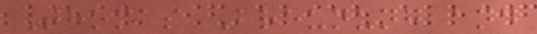Thomas Breunung and
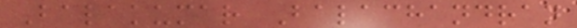Balakumar Balachandran
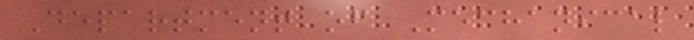Department of Mechanical
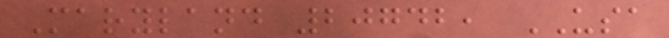Maryland 20742, USA
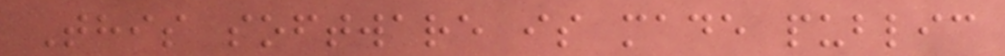This software is made public
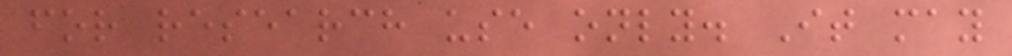for research use only. It may
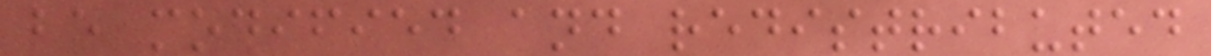be modified and redistributed
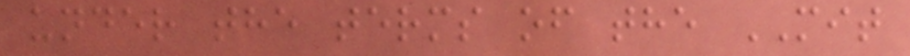under the terms of the MIT
